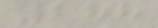288
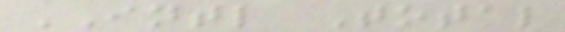INTL Total
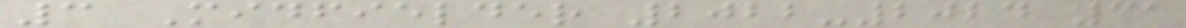3 Midfielder 2022-2024 31
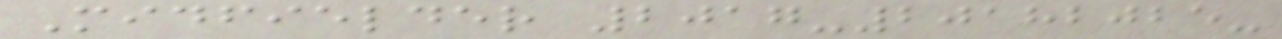Midfielder 2017-20182025-
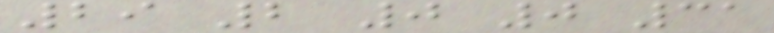29 2 0 0 31
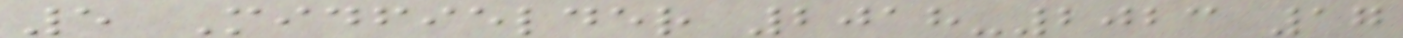5 Midfielder 2018-2023 17
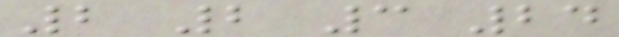2 2 3 24
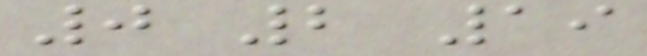0 2 19
